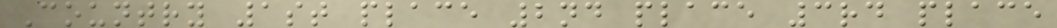Country 1st place 2nd place 3rd place
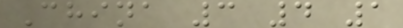China 3 4 1
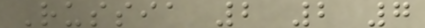Russia 2 2 7
